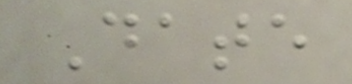Date
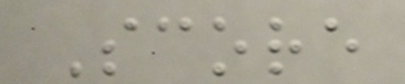Score
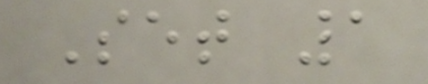Set 1
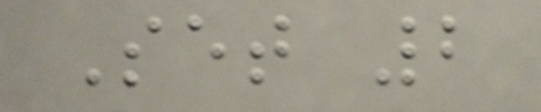Set 2
